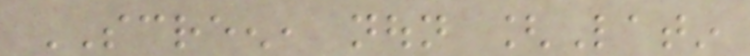SCREEN, noun [Latin
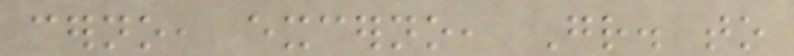cerno, excerno, Gr. to
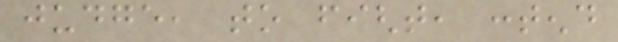judge, to fight, contend
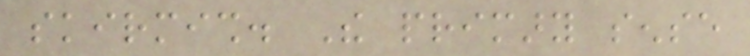skirmish. The primary sense
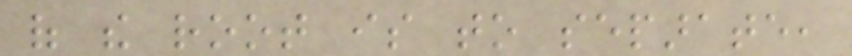of the root is to separate,
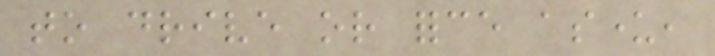to drive or force asunder,
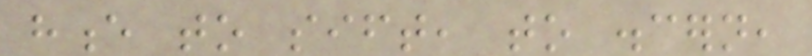hence to sift, to discern,
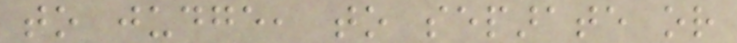to judge, to separate or
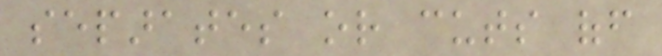separates or cuts off
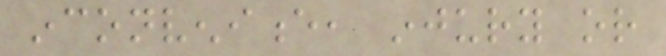inconvenience, injury or
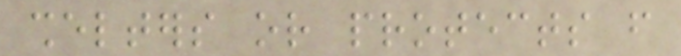shelters or protects from
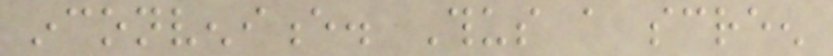inconvenience. Thus a screen
